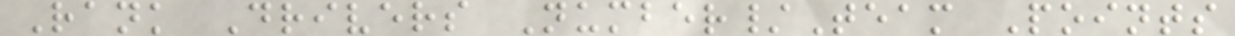Rank Drivers Number/Team Points
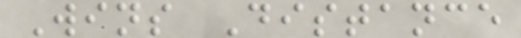Wins Distance
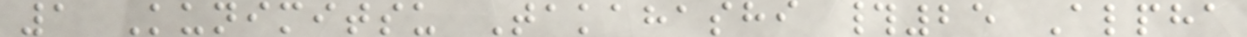1 Kunimitsu Takahashi #25 Alpha
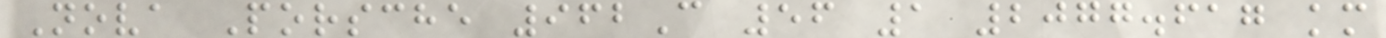Nova Porsche 962C 56 1 2077.617 km
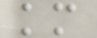km
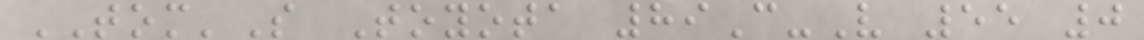TOM'S Toyota 89C-V 55 0
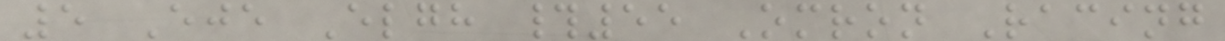5 Eje Elgh #55 Omron Racing
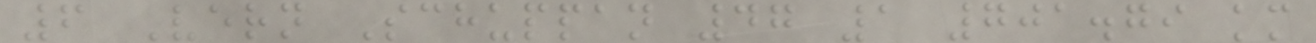6 Vern Schuppan 47 1 701.79 km
